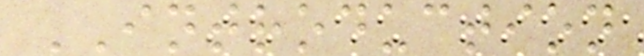INTRODUCTION
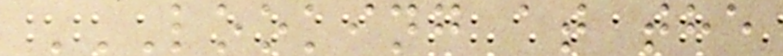LOOKING AT THE
